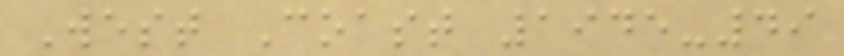West Coast 1945-49
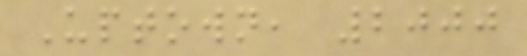Uptown, 2000
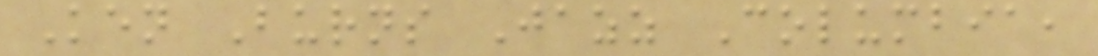Ken Burns Jazz Columbia,
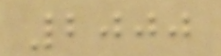2000
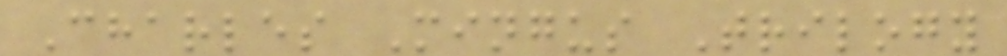Charles Mingus Trilogy
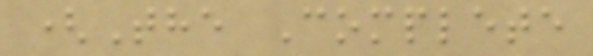(The Complete
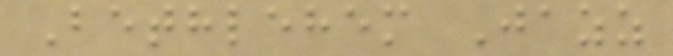Bethlehem Jazz
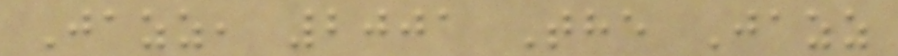Jazz, 2001 The Jazz
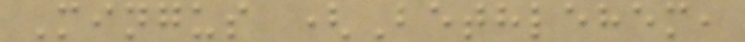Mingus (Bethlehem,
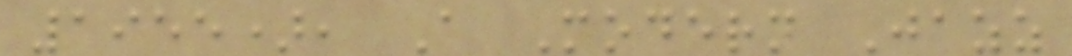1955), A Modern Jazz
